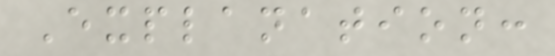Explanation:
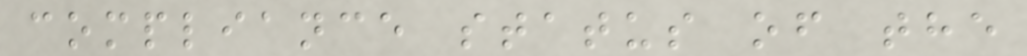compliance status of the
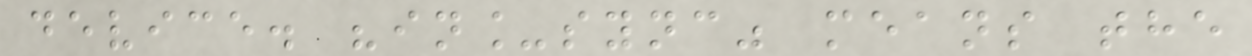device. "in_sync" means the
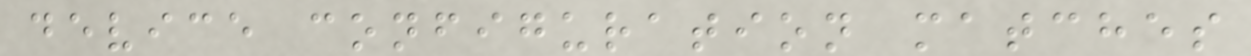device configuration matches
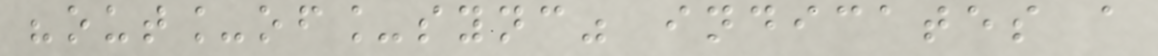"out_of_sync" indicates a
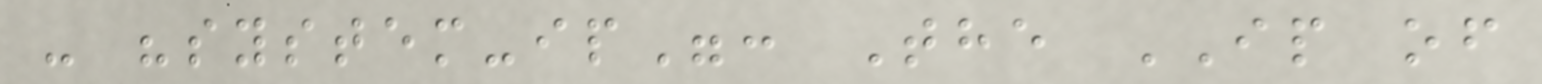- "system-ip": The IP of
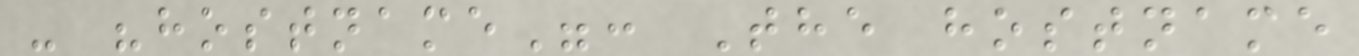- "hostname": The hostname
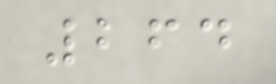264
